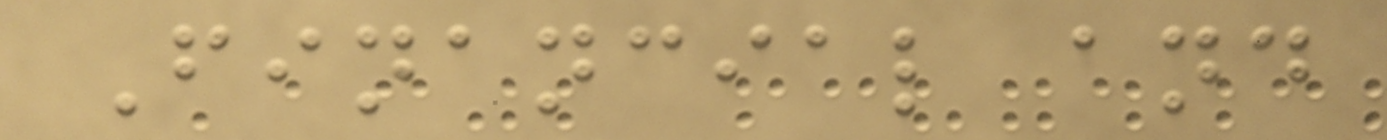Financial and
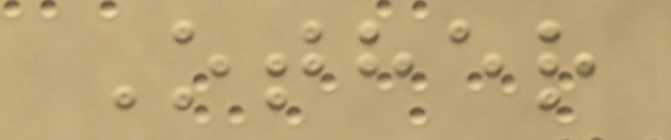Other
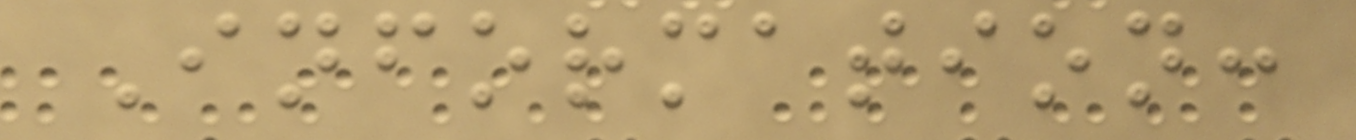Information:
